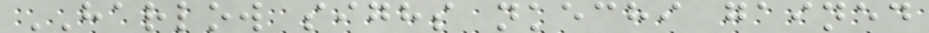HARLOW sighs nkechi gained
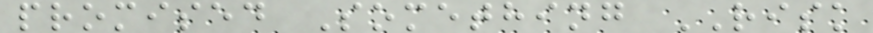promised Something RISK
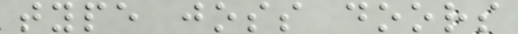type joss doors
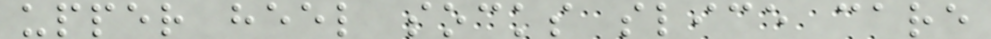upper heel socks slice care
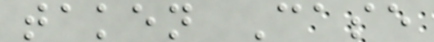taken Case
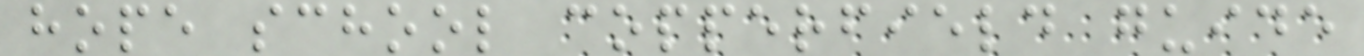hope school copperfield guide
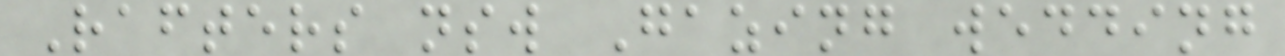Rafters nsw Gazing wedding
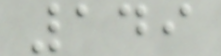149
